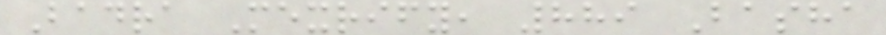Badra Mexrify, 889 Basha
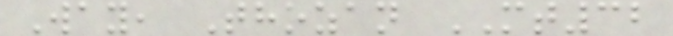Way, Thozan MT32
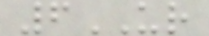6UR
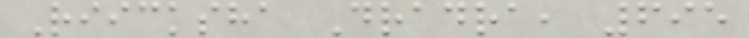Riicksha Dradra, 695
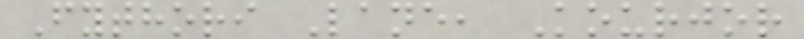Fythori Lane, Kourjor
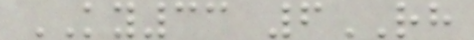KY33 6RH
